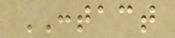CONTACT
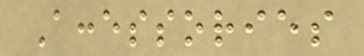Accessories
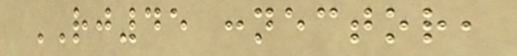RJ45 connector,
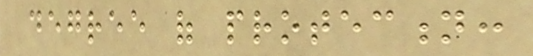degree of protection:
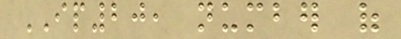IP20, number of
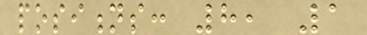positions: 8, 1
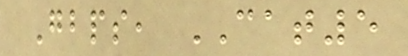Gbps, CAT5
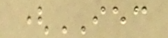(IEC
